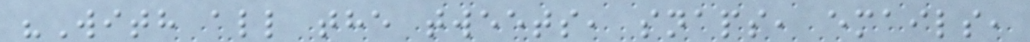"With all the tweets, snaps, emails,
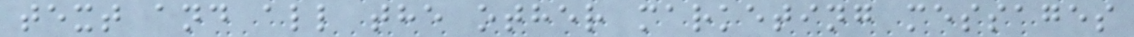text and all the other marketing messages
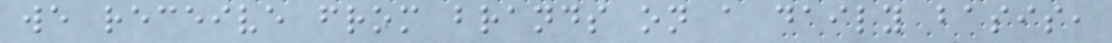we receive from brands on a daily basis,
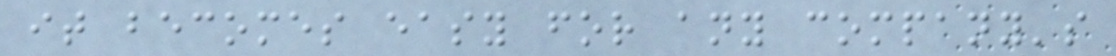it becomes easy for any company's
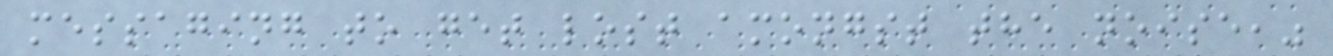messaging to get lost amongst the noise,"
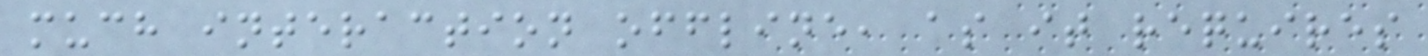much interaction offline, as it requires
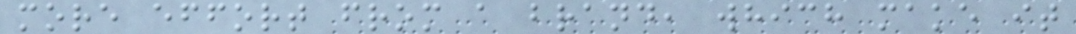more effort from a brand, which make it
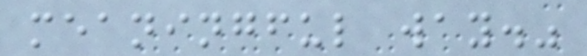meaningful way."
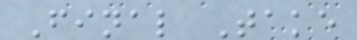Final Take
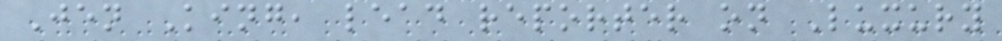Jen King, lead reporter on Luxury
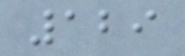129
